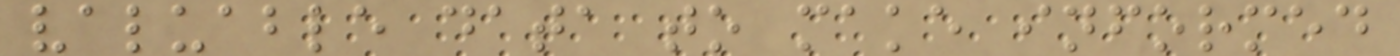valuable data to make informed
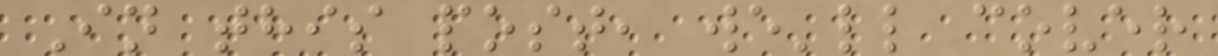In this post, we'll cover
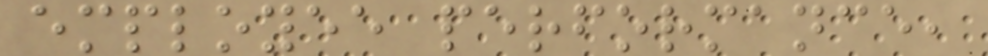employee performance,
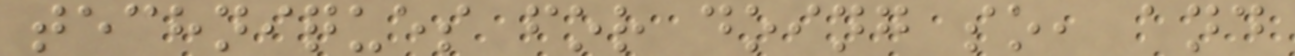techniques for doing so, and
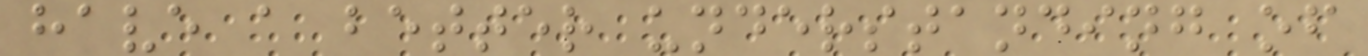have a better understanding of
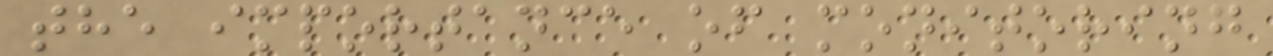the importance of monitoring
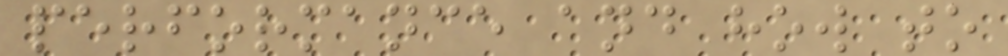performance and how to
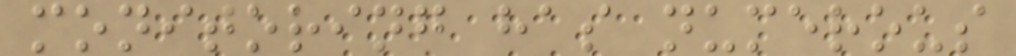monitoring has numerous
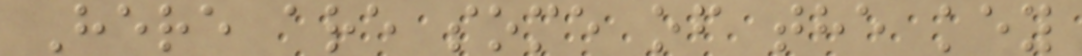Here are some of the key
